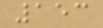153
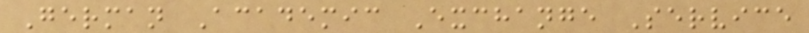German Academic Exchange Service
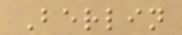Berlin
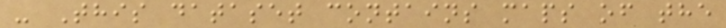- This dataset contains maps of the
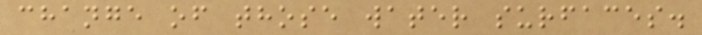change of those water surfaces.
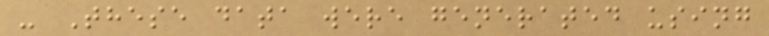- These data were generated using
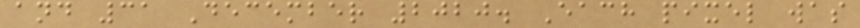and 31 December 2020. Each pixel was
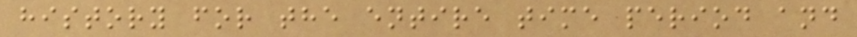history for the entire time period and
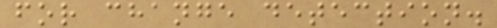for change detection.
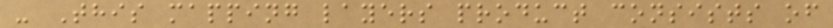- This mapping layers product consists of
